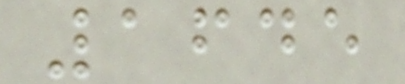1645
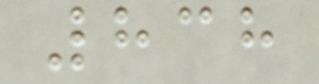838
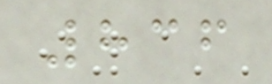836
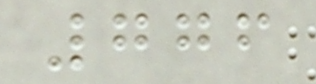776
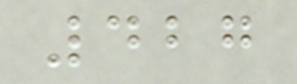427
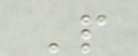P
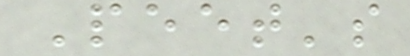Peet's
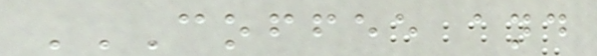COFFEE AND
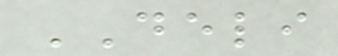DELI
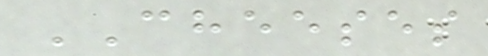CHEESES
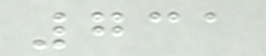731
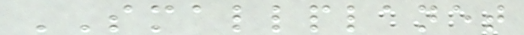SMALLPLANET
